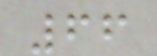66
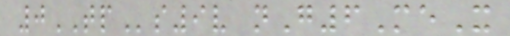0TPs9v nG6MeX
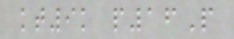kt9k p16P
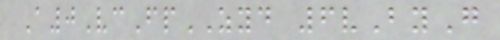A0VcFpZYD 6vByG
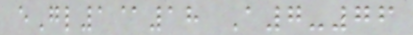eGl1@18 A7-76
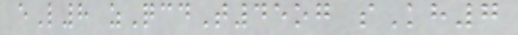eL8 zQcdT45og sKh7
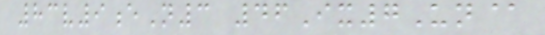83v9eN3 46Ix7Un@
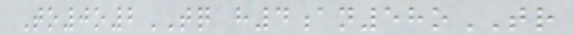To0o2TQ h4an58oTR
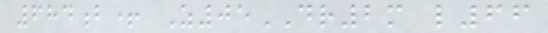684b+ Z05DR2m l66
